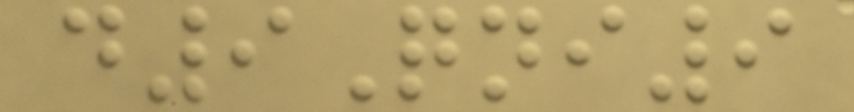d9Qni9
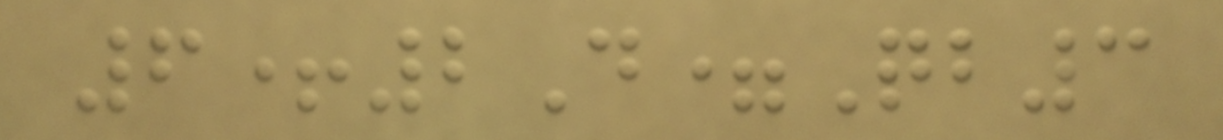6+2D=Qb3
